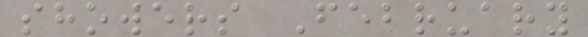showers February
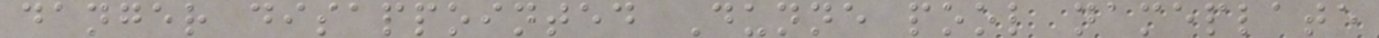danger disappointed Dunne pool nameplate
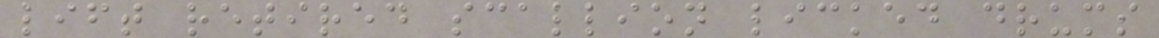lift retired scallion licked drums
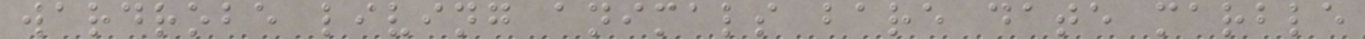wardrobe living animals bare date marble
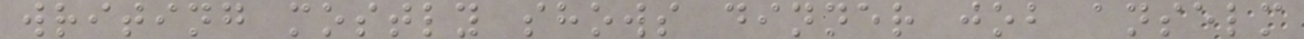writing mostly shows dinner job anselm
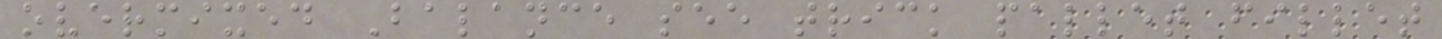overmixed Balance see trick pallet fillet
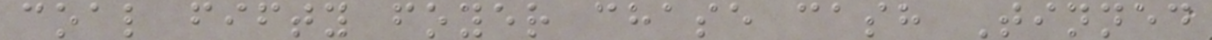coal fifty foyer chase cash Tinned
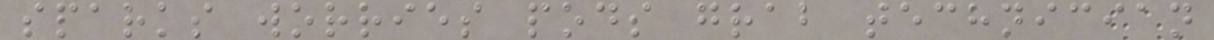sparks worries pods grab technician
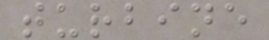turbine
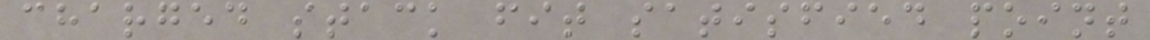charged stack fit satisfied point
